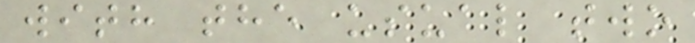with the usual two
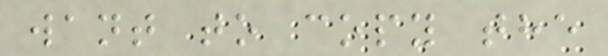want to copy the
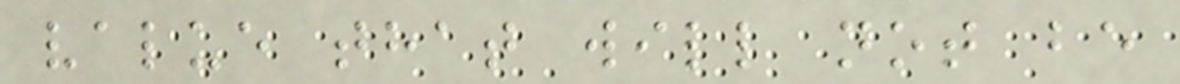value that will not be
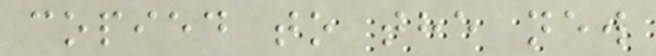copied to the new
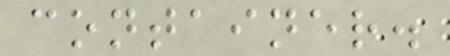container.
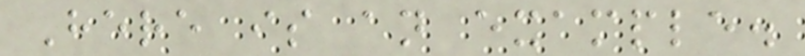Here is an example.
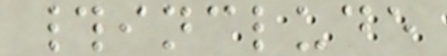#include
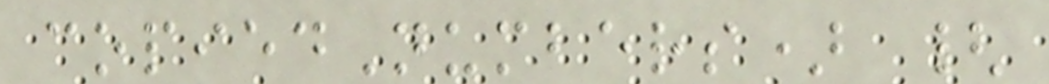copiedNumbers) {
